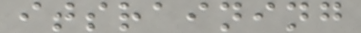itsraining
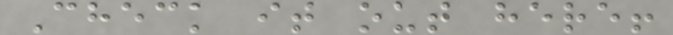Check it out here!
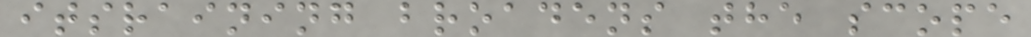itsraining broadens the scope
